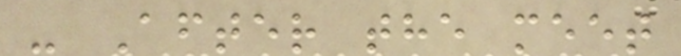- After the meet
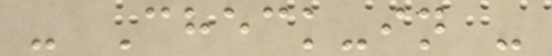- Check-in -
